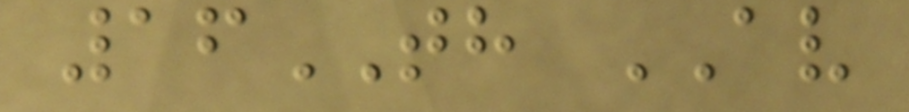16TH AV
